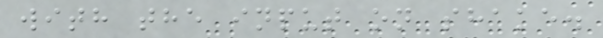with the input on shake.
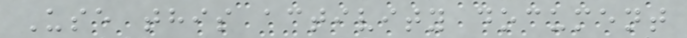Use this activity document
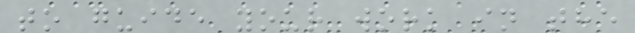to guide your work in the
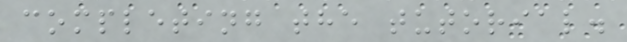completing the tutorial.
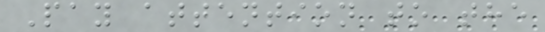Pay attention to the
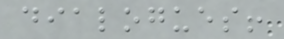dialogues!
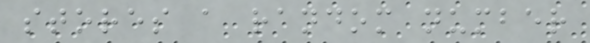stores a random number
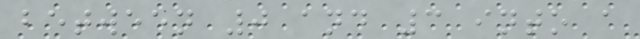between 0 and 3 into a
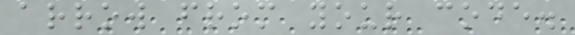arrow from your code.
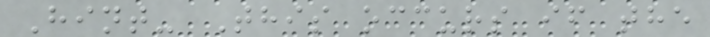Hint- This occurs if the
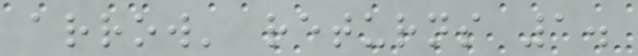arrow' returns 1.
